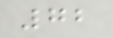72
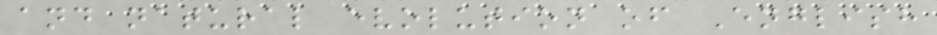and natural evolution of English
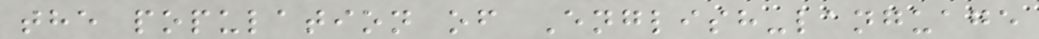the population of English-language
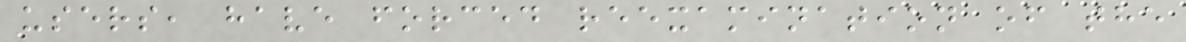users, have forced reexamination of the
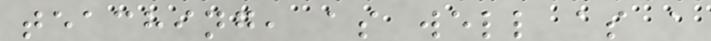teaching, as well as a
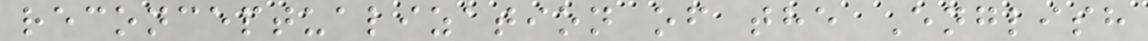reconceptualization of the English
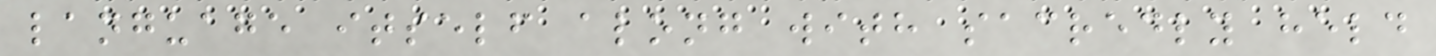language itself along with sacredly held
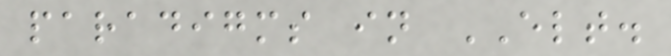paradigms in ELT.
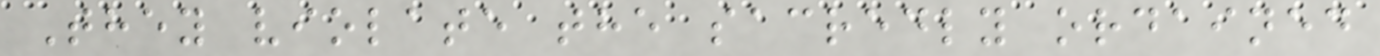They violate the sacredly ordained
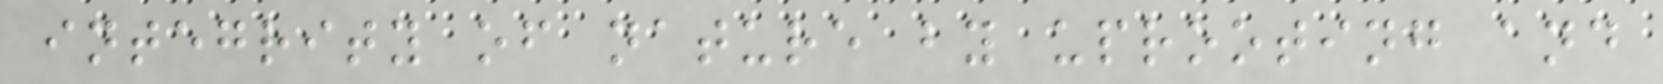integrity of nature by uprooting and
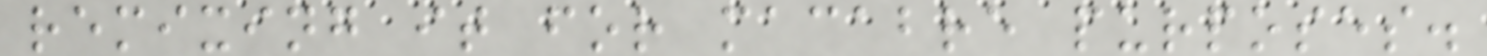remixing it for macabre purposes.
